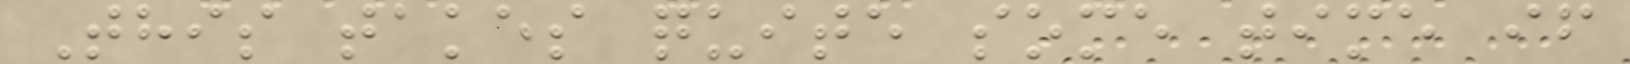This takes quite some time if
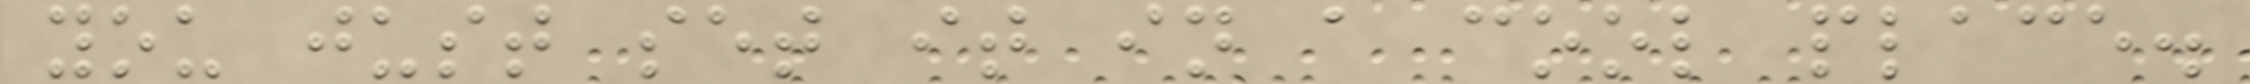you just set it in a cool place.
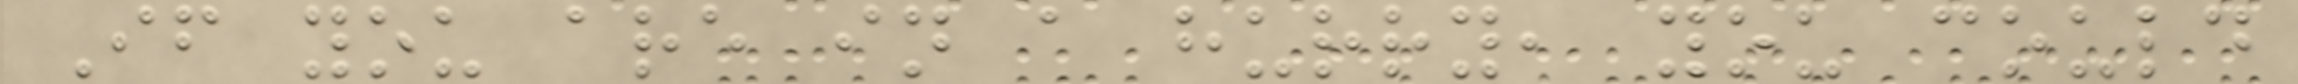If you are in a hurry, you could
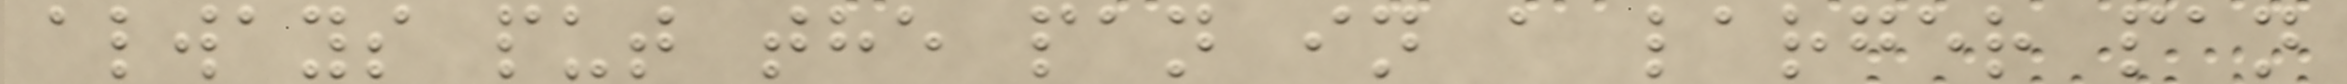always put the pan in a larger pan
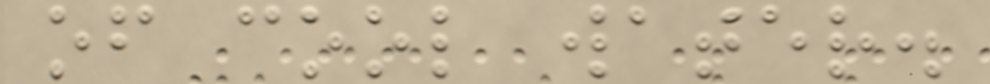of cool water.
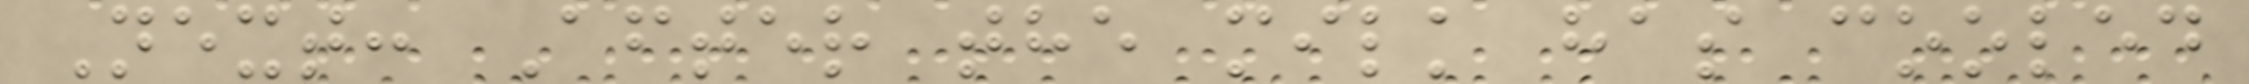Next: After the milk has cooled
